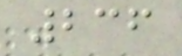236
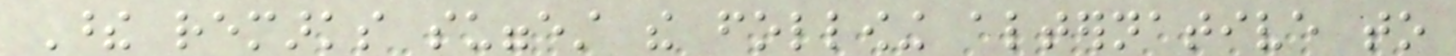These remarks suggest the following alternative to
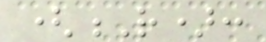(R):
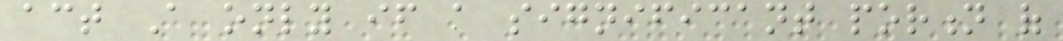act A only if a significant portion of
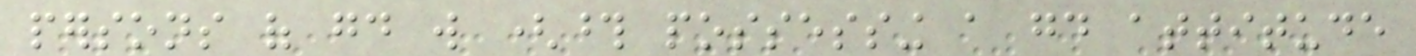persons of good will (those possessing a good attitude
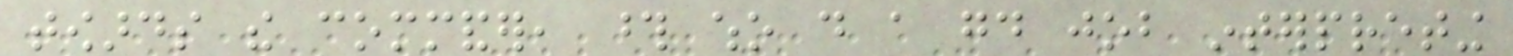towards the commander, those who do a good job interpreting
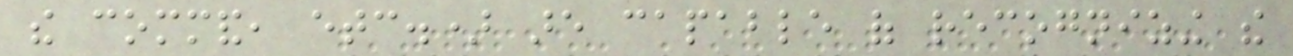the command, etc.) are capable of recognizing the
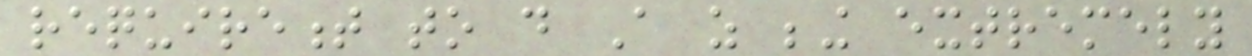requirement to do A as being extremely
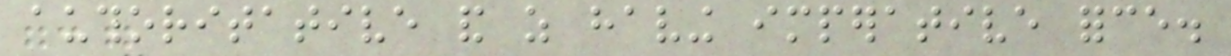authoritative and as having imperative force.
